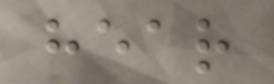hear
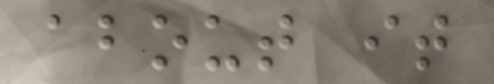about it
